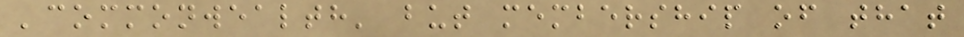'commonwealth' but membership of that
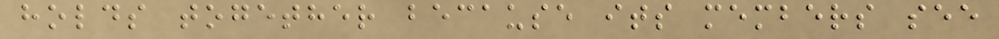holds together because its members see
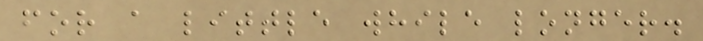for a little while longer.
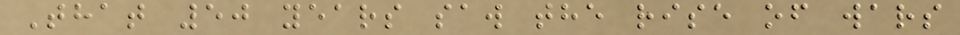That 50 years saw the rise of wars
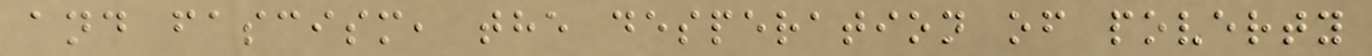and fascism, the desperation of poverty
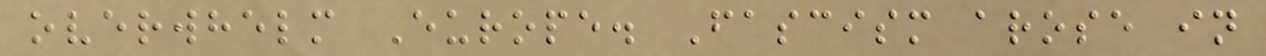overwhelm Europe. Fascism arose in
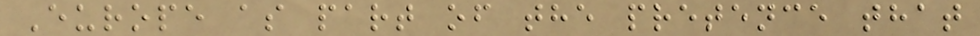Europe as part of the pretence that
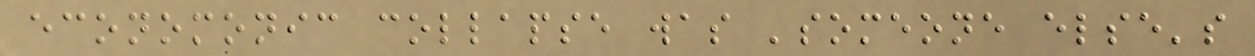economonic collapse was 'someone else's
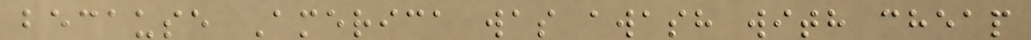because America was awash with cheap
